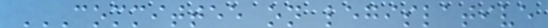COMMITTEE ON LEGISLATIVE
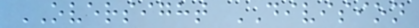OVERSIGHT DIVISION
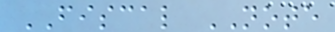FISCAL NOTE
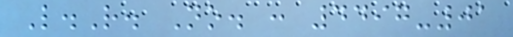L.R. No. : 4497-01
